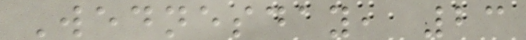Wednesday, 23
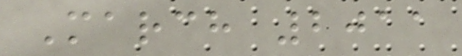March 2011
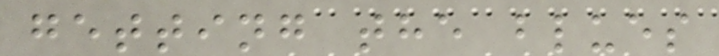getting the blues
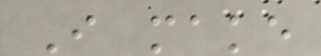I make
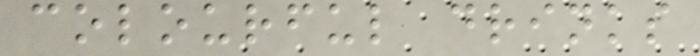colourful drinks
